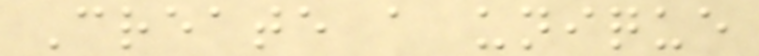Create a unique
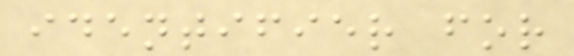identifier for
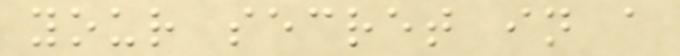your secret in a
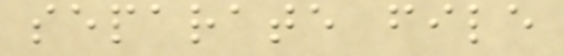separate file
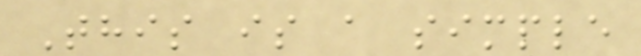This is a simple
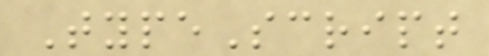TypeScript
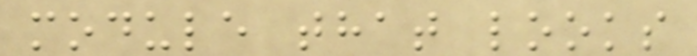module that looks
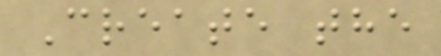Create the
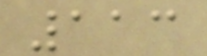113
